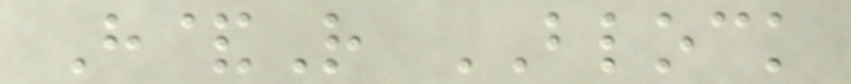H&R BLOCK
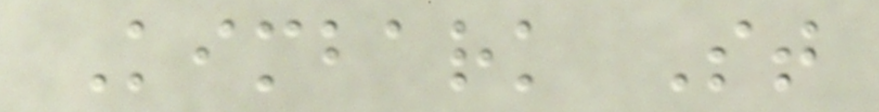Kimbark St
